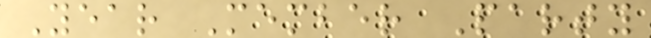Year Member Party
